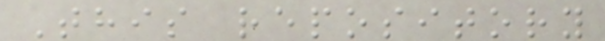This repository
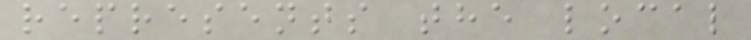represents the local
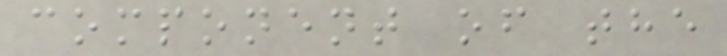component of the
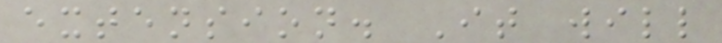extension. It will
